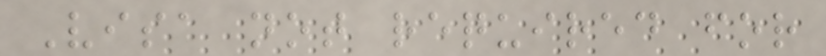Visa not required for
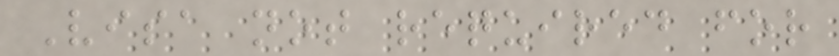Visa not required for
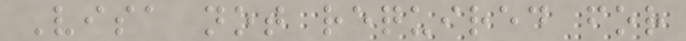Visa not required for
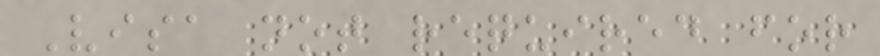Visa not required for
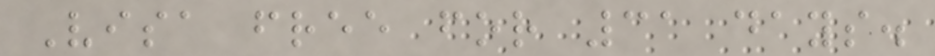Visa free for 31 days.
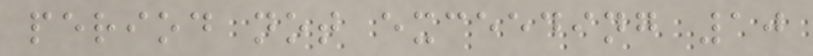period not exceeding 10
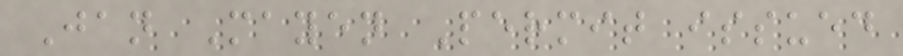Jan Mayen Permit issued
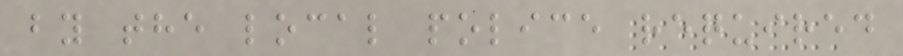by the local police required
